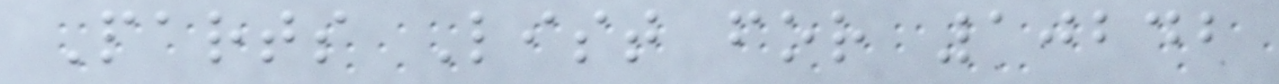Parts List for 10242
